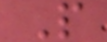P
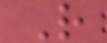R
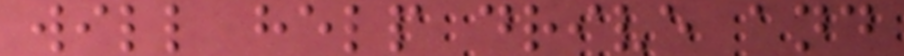will help drive and
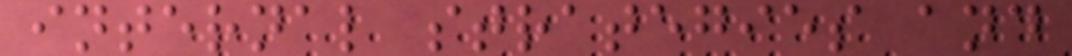internal strategies and
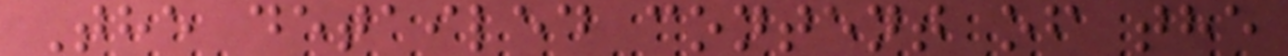The detailed content of the
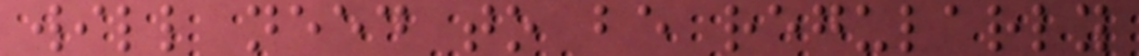will need to be regularly
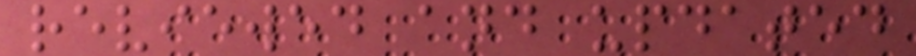reviewed and updated
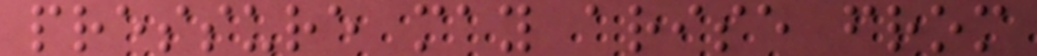pressure may arise from
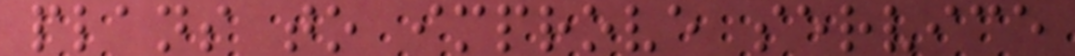plans to improve service
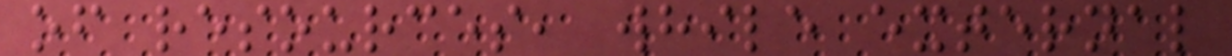of resources, while external
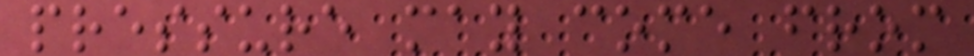pressure may come from
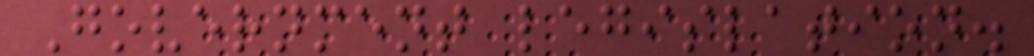Government legislation.
